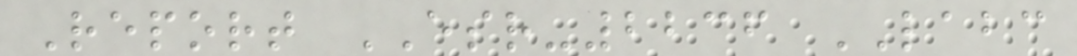Report ESR-2236 LABC
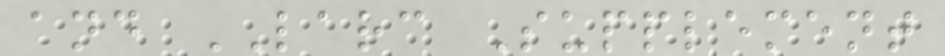and LARC Supplement
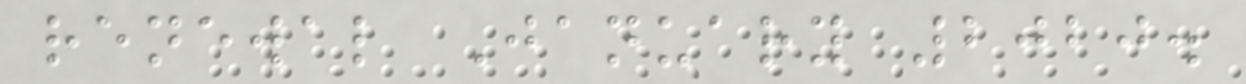renewal January 2020.
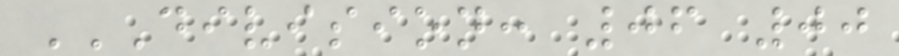DIVISION: 06 00
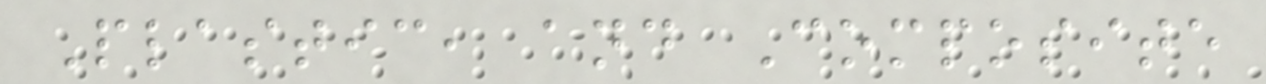Plastic, and Composite
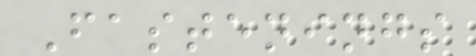Fastenings
